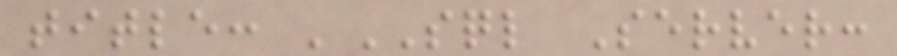title: 'SQL Server:
